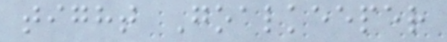tight Goalkeeper
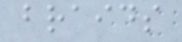braids
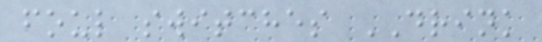foul switches DRINK
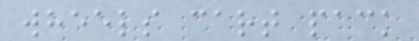wheels cart pack
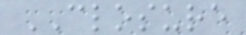CLOSURE
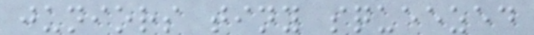juniors tiny squeezed
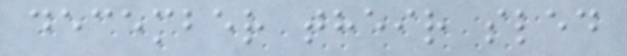december their sled
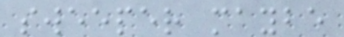sweeper maybe
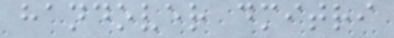handover dmitri
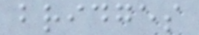bridges
